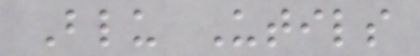Blu Utils
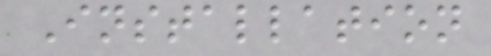Installation
